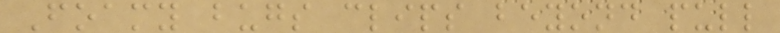Foamy bugs clips beyond pull
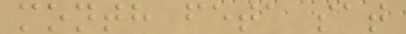month feta sat
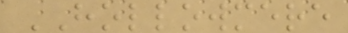HOLLOWMERE
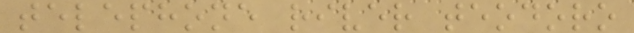telephone river teodoro
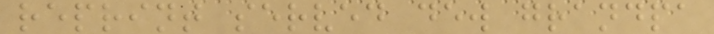reprint served dew grandpa
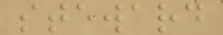steward
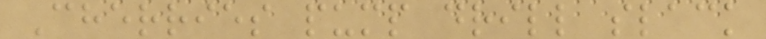Cherries pump drill slack
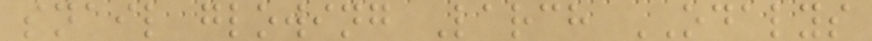snail glowing Larch ODALYS
